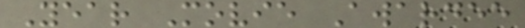Year Movie Awardee
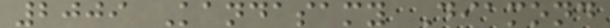2009 Kandasamy Diamond
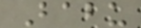Babu
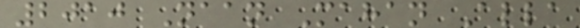2010 Naan Mahan Alla
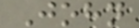John
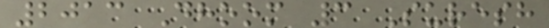2013 Dhoom 3 Suresh
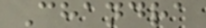Chandra
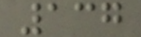137
